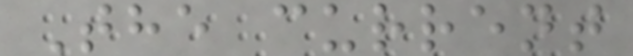The current
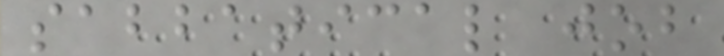sabbatical job
